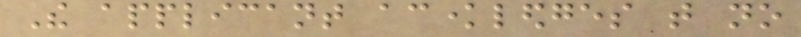The applicant acknowledges that no
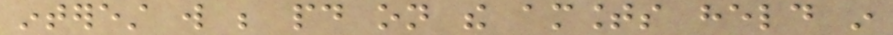interest will be paid on the amounts held in
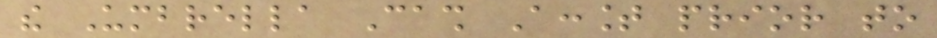the Umbrella Cash Account prior to
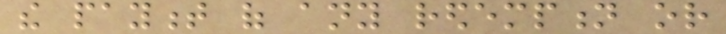the payment of any redemption or
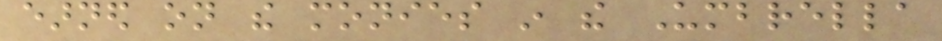earned on the monies in the Umbrella
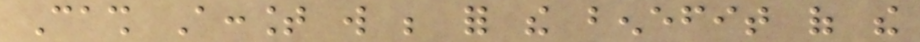Cash Account will be for the benefit of the
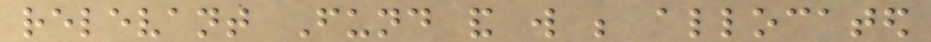relevant Fund and will be allocated
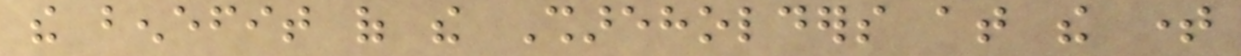the benefit of the Shareholders at the time
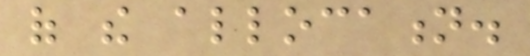of the allocation.
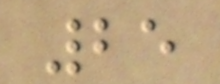25
